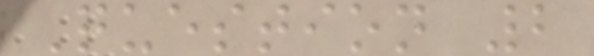Question 2
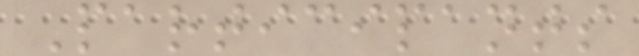Participants
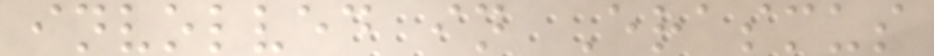involved in Erasmus
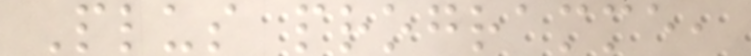Plus programme,
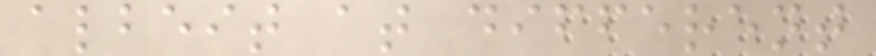albeit at different
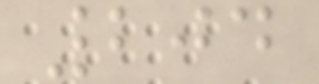204
